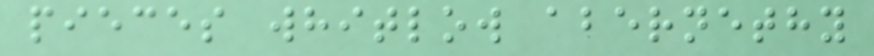pieces whitlow abernethy
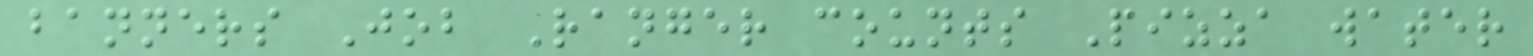banners Job Ranger counts Pizza water
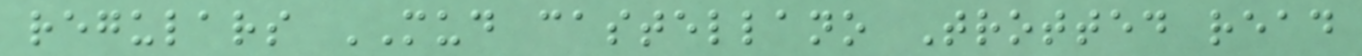regulars MUD castellano Trotted read
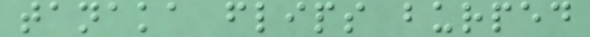tanaka flips burped
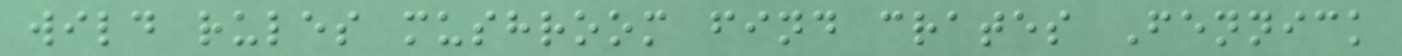wild rules mushroom find crates Fennick
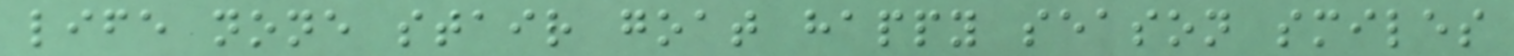life none stair goat happy season smiles
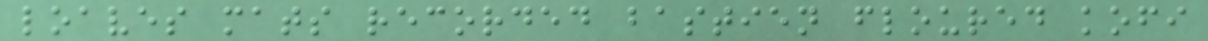loaves mats recorded bastien floured kofi
